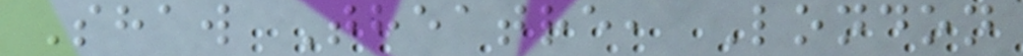Shaw Theatre, London
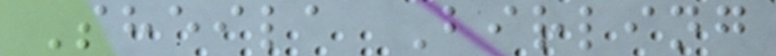Sheila Birling
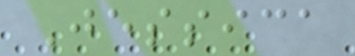Jessica
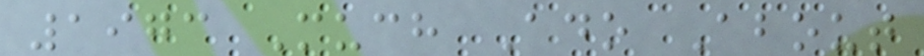1973 Much Ado About
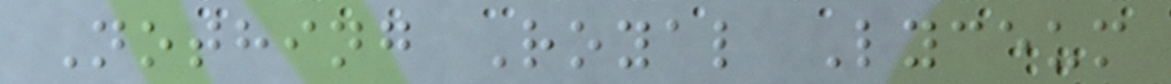Nothing Royal Lyceum
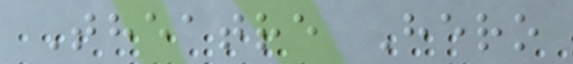Theatre Hero
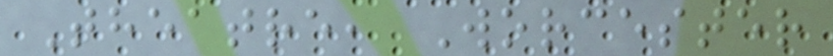Theatre, Worcester
